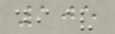105
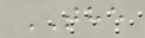THE
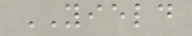YIELD
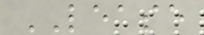LEASE
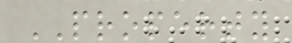PROPERTY
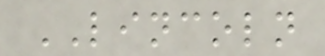LINCOLN
